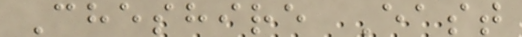Cheshire East
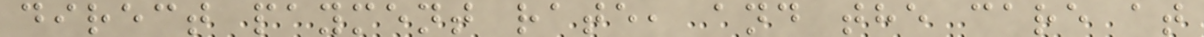direct payment rate, and the care at
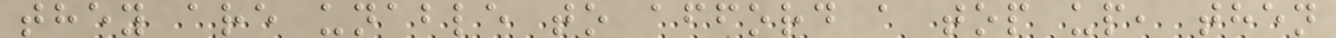they are unable to afford a top up, then
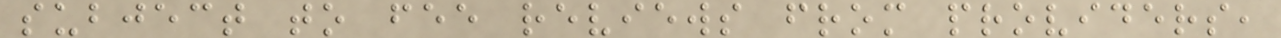subject to fee reviews from providers,
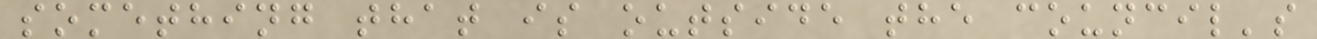something that is outside the council's
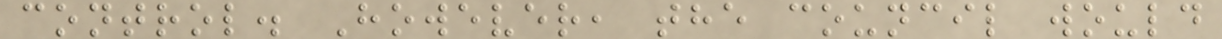control. However, the council would
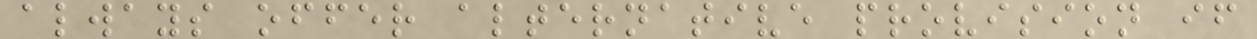always offer alternative provision if
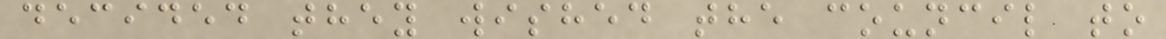decided they wished the council to
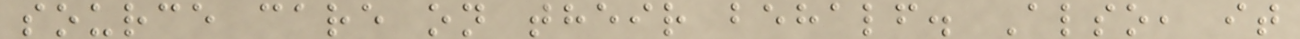source care on their behalf. Also, it
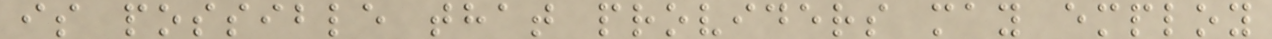is possible that providers may employ
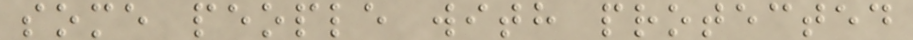some people with protected
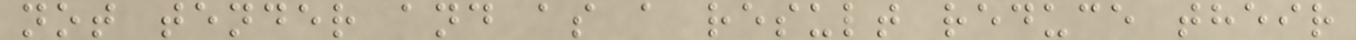not tender and as a result reduce their
